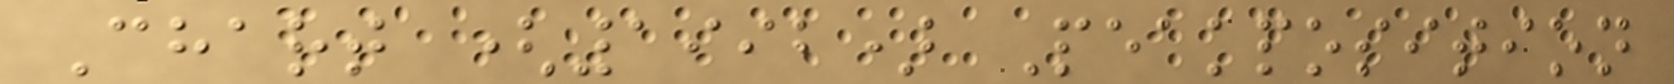Chart (1992) Peakposition
